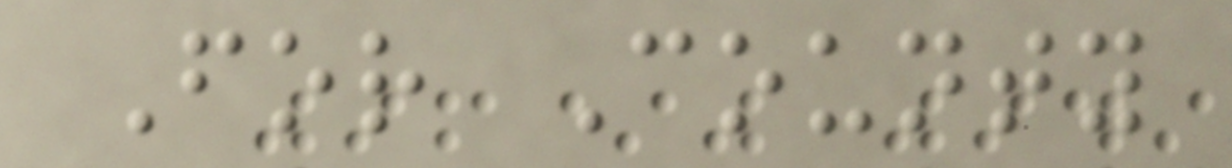For County
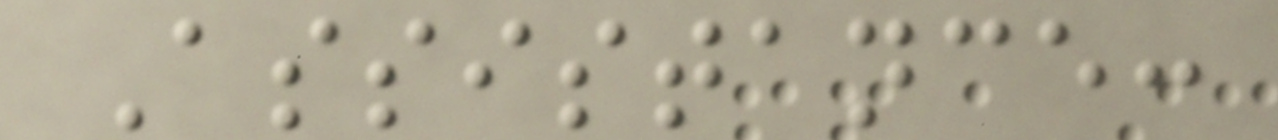Assistance:
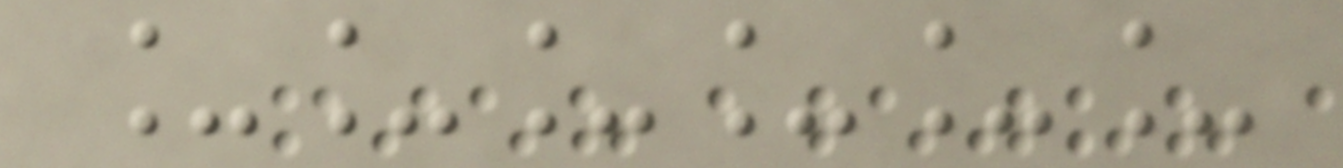______
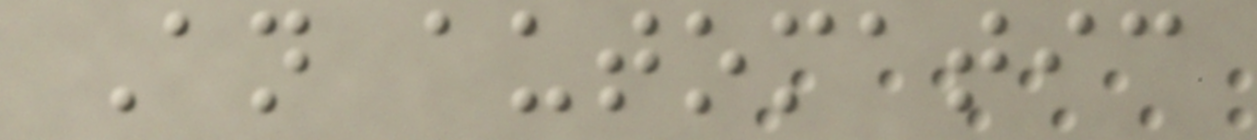An automatic
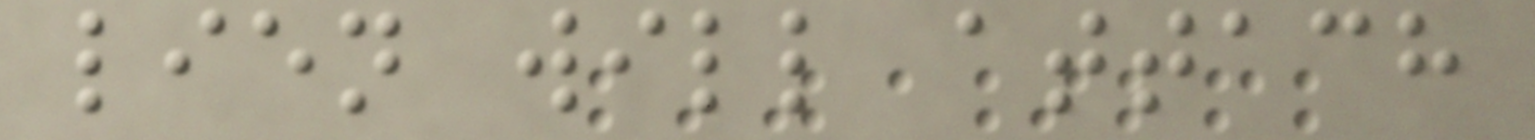lien will attach
